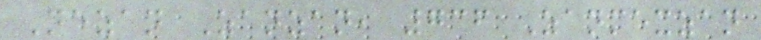Nezan Zanzan, 736 Zanmexzan
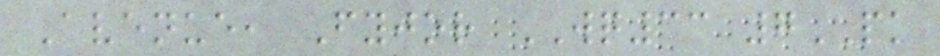Avenue, Fyjor WQ33 7PK
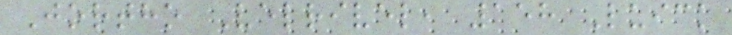Jortho Velrivel, 158 Luick
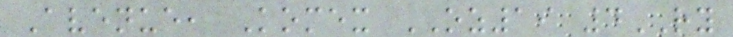Avenue, Komex OZ19 4RY
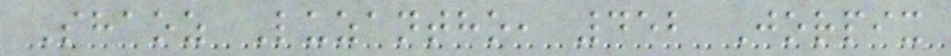Shaoz Luzantho, 452 Jorpix
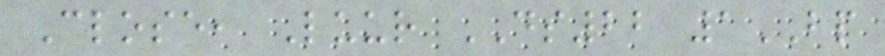Close, Luur DS22 1BP
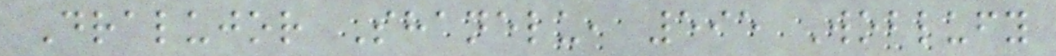Dralujor Shanelu, 595 Woblufy
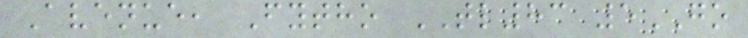Avenue, Fytho TL83 5GO
